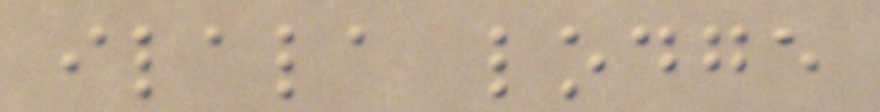ilala lodge
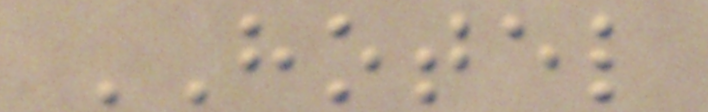HOTEL
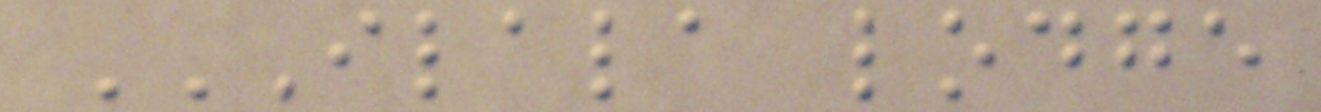ILALA LODGE
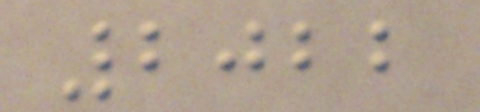2022
